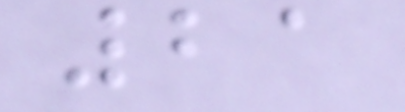21
